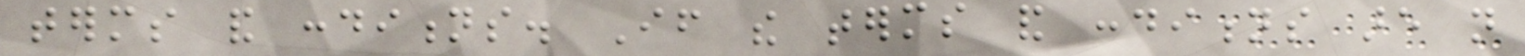terms and conditions. If the terms and conditions are not
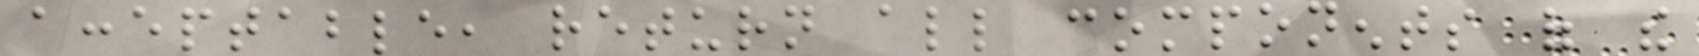acceptable, return all components of the
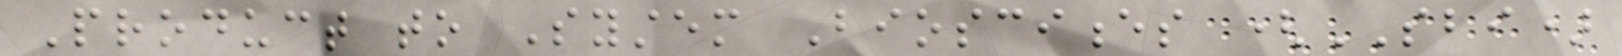Product to System Biosciences (SBI)
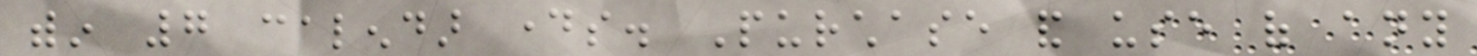within 7 calendar days. Purchase and use of any
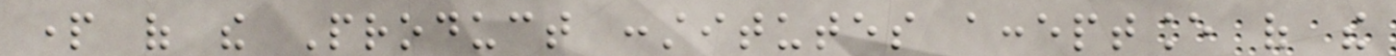part of the Product constitutes acceptance of the
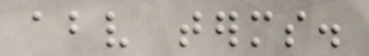above terms.
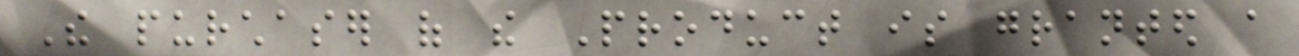The purchaser of the Product is granted a
